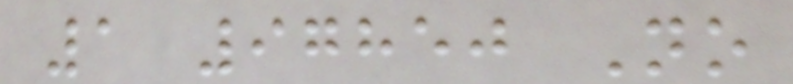1 97850 No
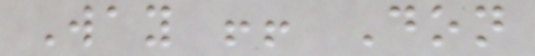Way !! Don
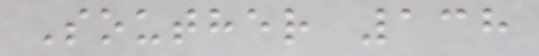Souther 138
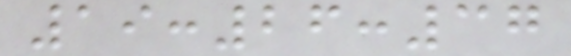19:26:37
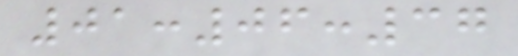01:06:37
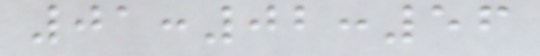01:02:56
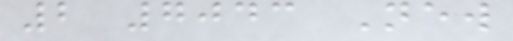2 7043 New
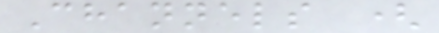Channels (
